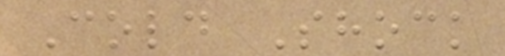Cold Shock
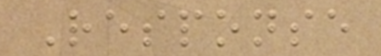Response
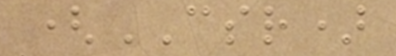(CSR)
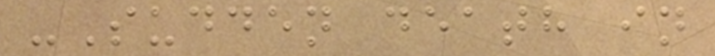-Sudden death in
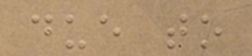due to
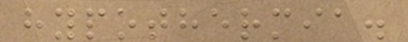hypothermia.
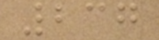237
